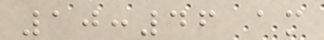10:46 am
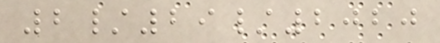2/29/2020
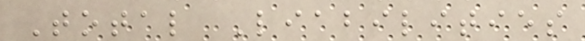Total Liabilities
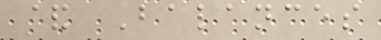& Balances
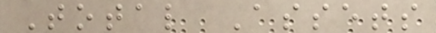Total Assets
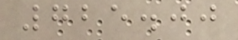725.00
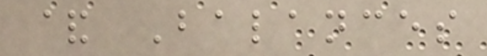& Balances
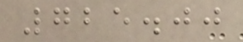725.00
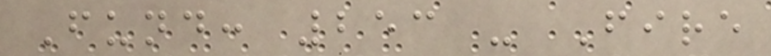Fund: 253 - Fire
